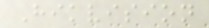Hikvision
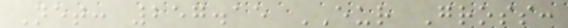Net: 257.15 EUR Gross:
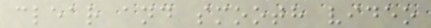clear and smooth video
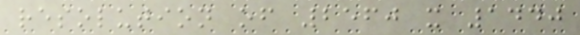resolution of 2560 x 1440
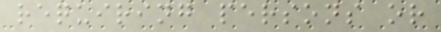requiring persons or
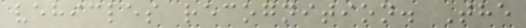vehicles recognition. The
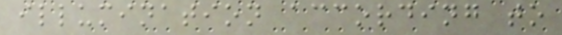illumination according to
